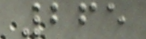265
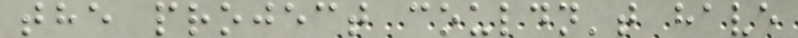the project couldn't have
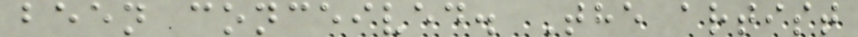been conceived. The artist
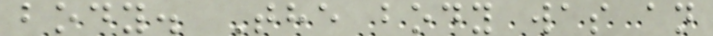body. The body was an
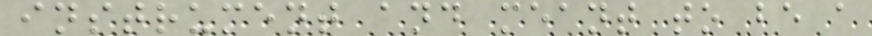instrument and meant to be a
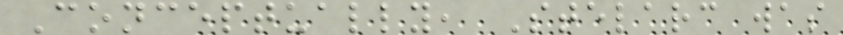Conceptually, Stelarc was
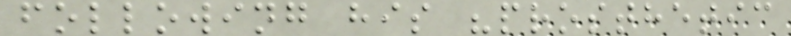following his "prosthetic
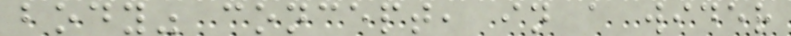body" concept, in a wider
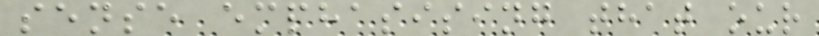sense emphasising that our
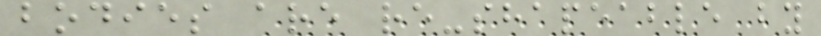bodies are re-shapeable by
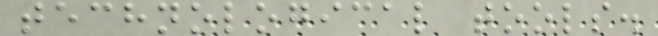technological tools.
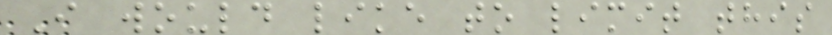I would like to limit this
